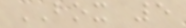BOX 5
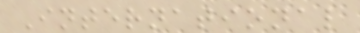International
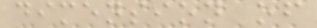dimension of
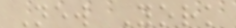New York
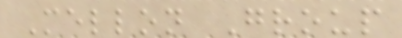Mellon Group
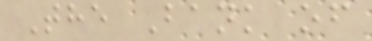The Bank of
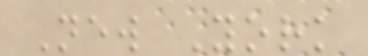New York
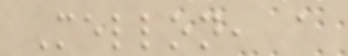Mellon, a
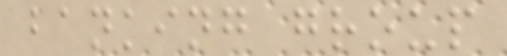banking group
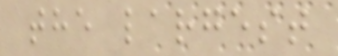the largest
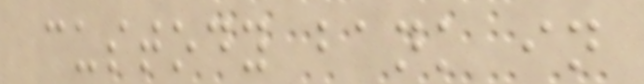custody bank in
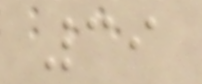39
